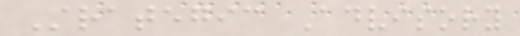Strategic Advisory
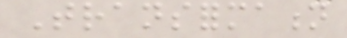Transformation
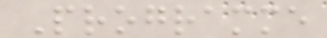Programme
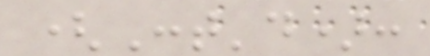(Cont'd):
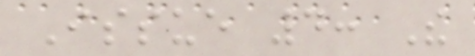Issue 4: The
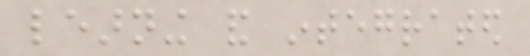learning and integrated
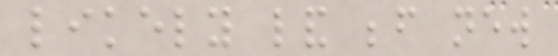likely land before new
